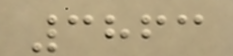3863
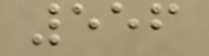556
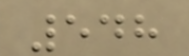548
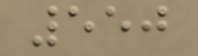550
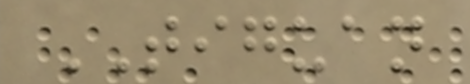TIGUAN
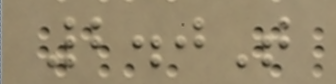2.0T
